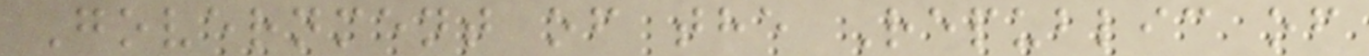Government of the Republic of
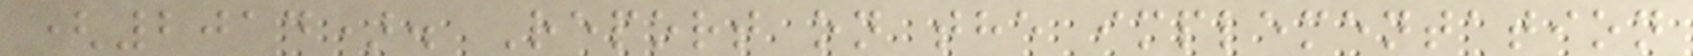(2014). Report on the implementation
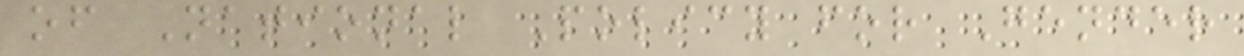of National Policy for Gender
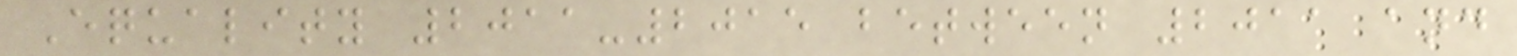Equality 2011-2015 between 2011 and
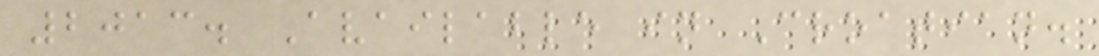2013. Available in Croatian.
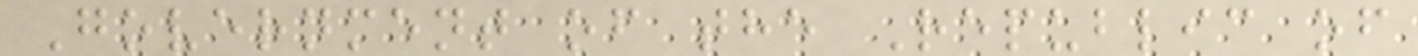Government of the Republic of
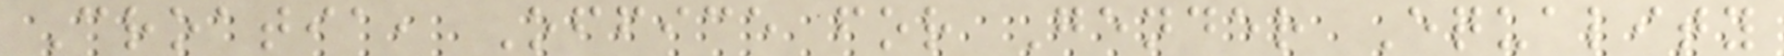Croatia, Office for Gender Equality
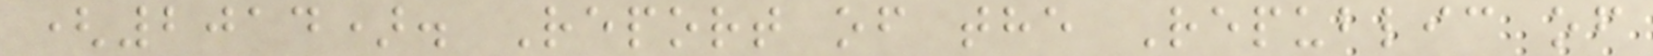(2014). Report of the Republic of
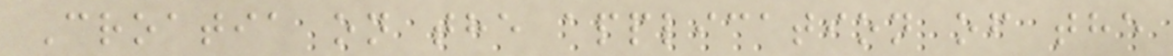Croatia on the application of the
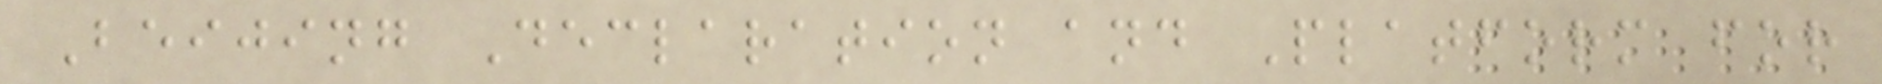Beijing Declaration and Platform for
